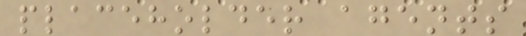placeholder agents
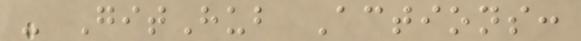- GitHub Actions:
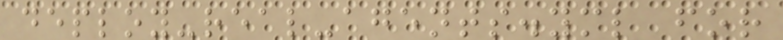deploy-real-agents.yml for
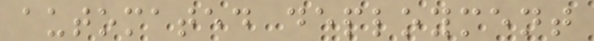automated deployment
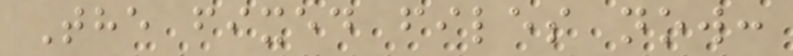The fixed files now:
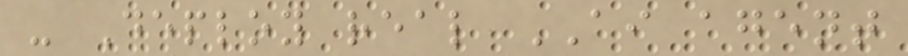- Deploy real AI agent
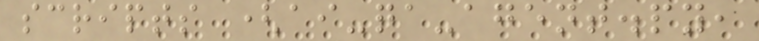scripts (ai-qa-agent.py,
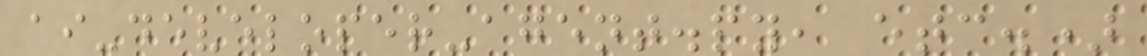ai-developer-agent.py, etc.)
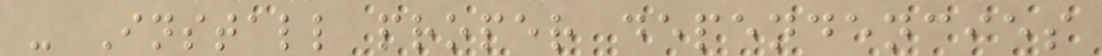- Install proper dependencies
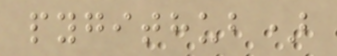pygithub)
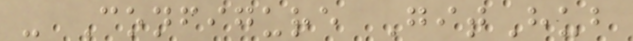- Configure GitHub
